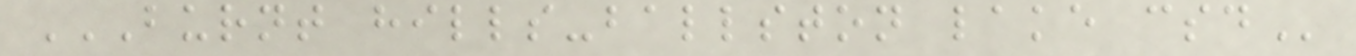BURNT HILLS-BALLSTON LAKE CSD
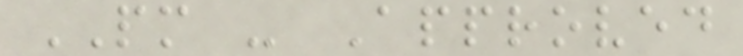PM - Approved
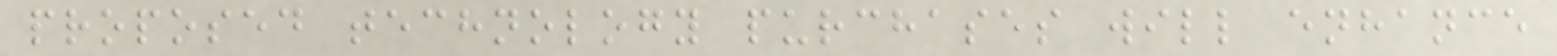proposed technology purchases will enhance
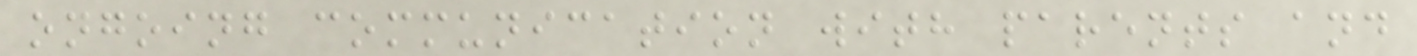ongoing communication with parents and
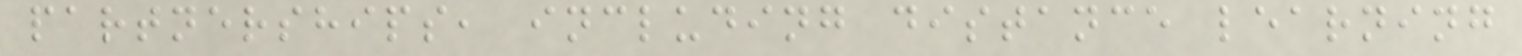partnerships, including distance learning
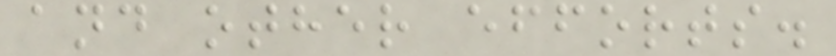and other efforts.
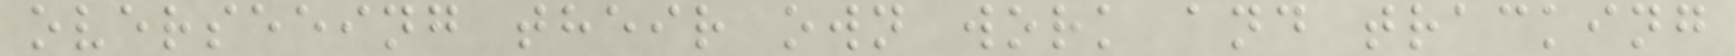overseeing their own work and tracking
